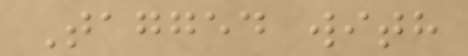Tagged with
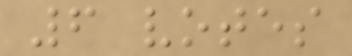6 votes
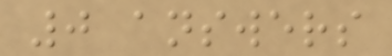0 answers
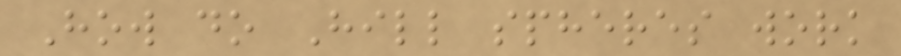How do Hill spheres work
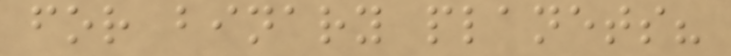for binary planets?
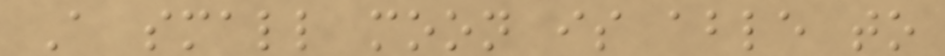A small moon is able to
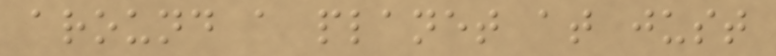around a planet at just
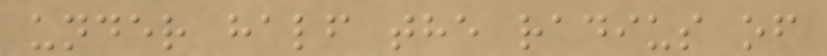under half the radius of
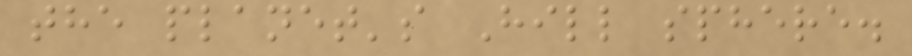the planet's Hill sphere.
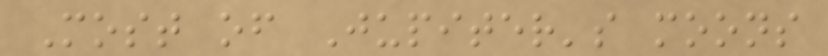Most of Jupiter's moons
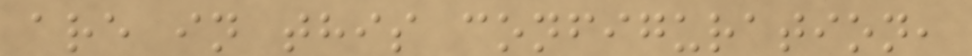are in this configuration,
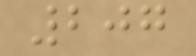207
